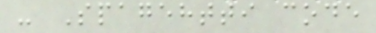- Spagehtti code
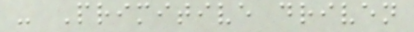- Primitive driven
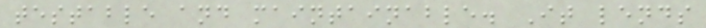testable and maintainable. It lends
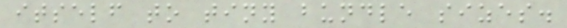itself to tiny bundle sizes.
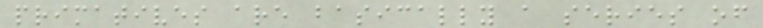primatives are basically a series of
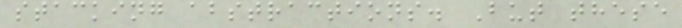stacking abstractions. But these
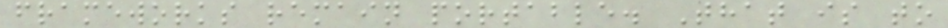frameworks remain portable. That is to
